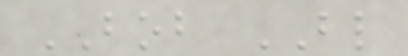BOB BL
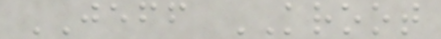JEFF KROOT
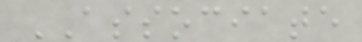ASSOCIATE
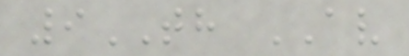9TH AV
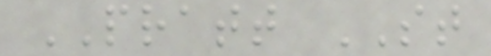PRATT ST
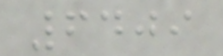6409
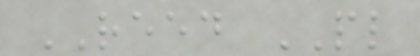REED PL
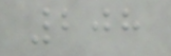208
